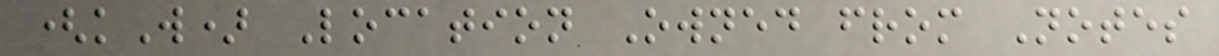(kW) Location Owned from Notes
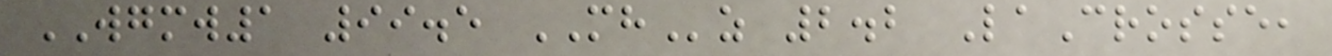WGMW1 99.5 MHz 2.2 LaCrosse,
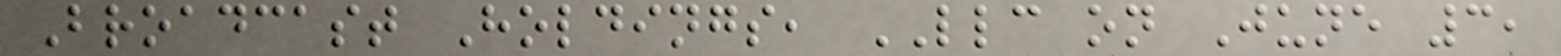Broadcast Holdings, LLC on June 3,
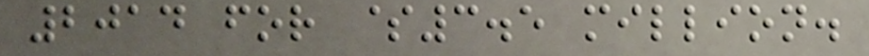2014 for $3.5 million.
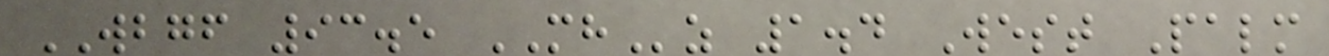WBGF 93.5 MHz 1.4 West Palm
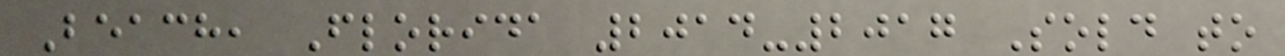Beach, Florida 2014-2017 Sold to
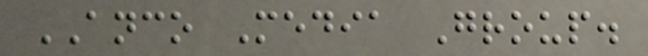ANCO Media Group.
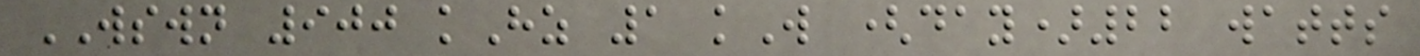WSWN 900 kHz 1 kW (day)22 watts
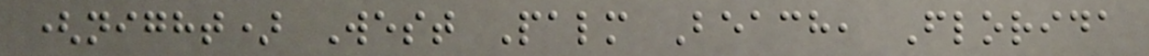(night) West Palm Beach, Florida
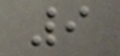9
